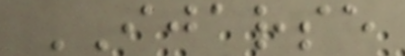IJARSE
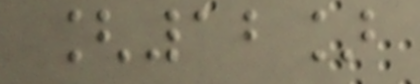[12]
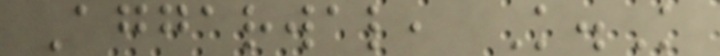Aggarwal, K.K
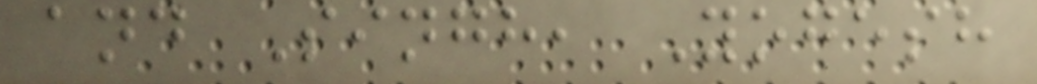and Singh, Yogesh
